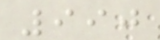990
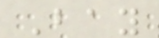Bay
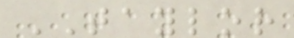TAYLOR
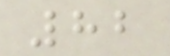82
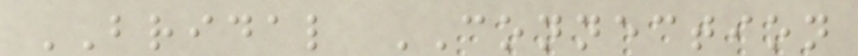BRIDAL CONNECTION
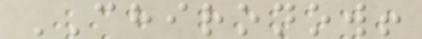CHIRONOW!
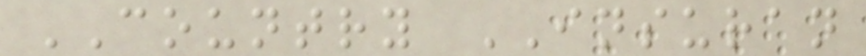COUNTRY INSURAN
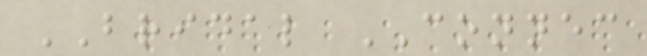BRIDAL CONNEC
